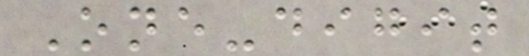One-digit
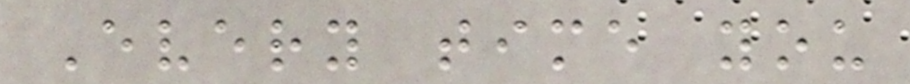Every time you
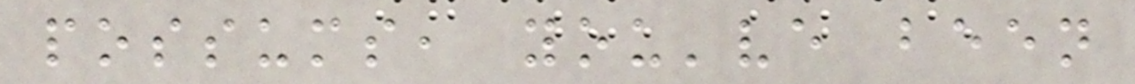possums, you've been
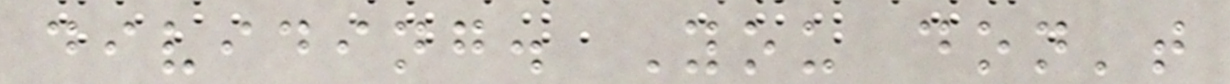dividing. You don't
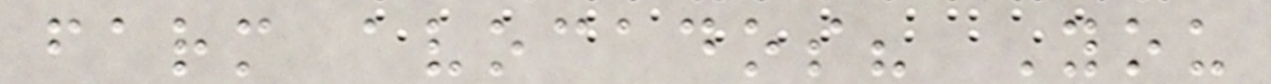farm avocados? You
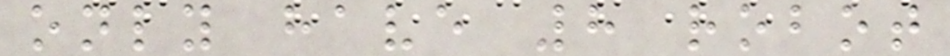only have 8 robot
